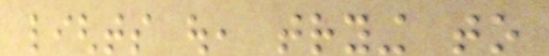lights out, trying to
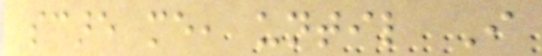scare me, until I
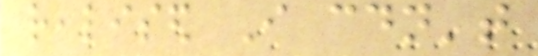realised I couldn't
